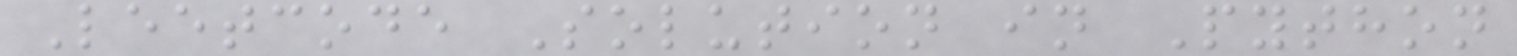Leetcode Solution in Python
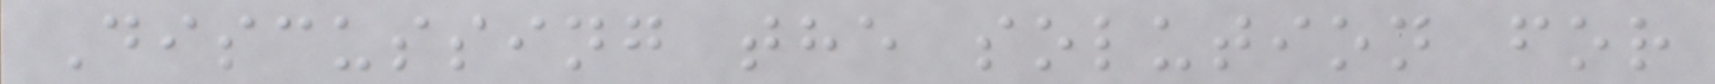Discussing the solution for
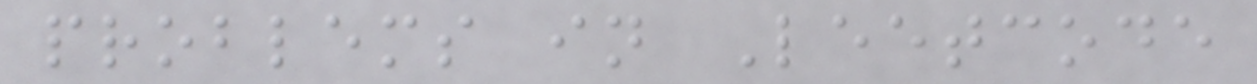problems in Leetcode
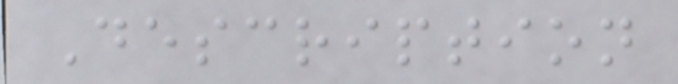Description
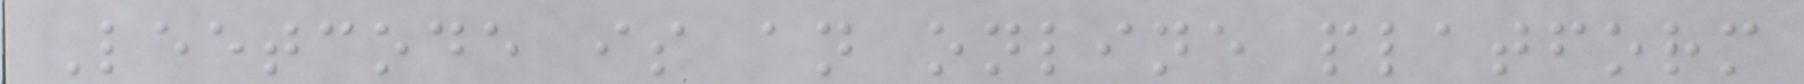Leetcode is an online platform
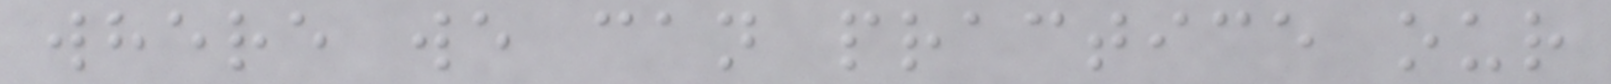where we can practice our
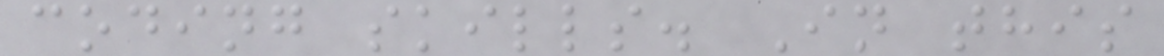coding skills. In this
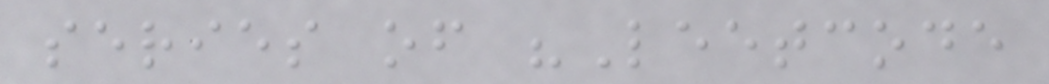series of "Leetcode
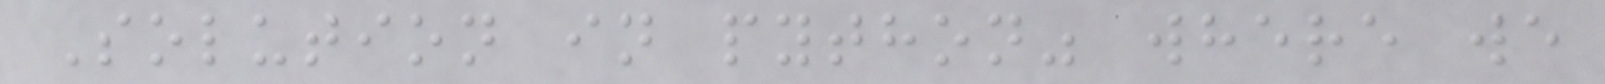Solution in python" where we
